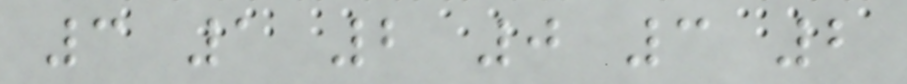3 1 2 0 3 2
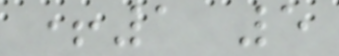+1 5
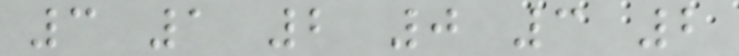3 1 2 0 3 2
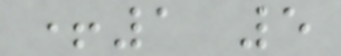+1 5
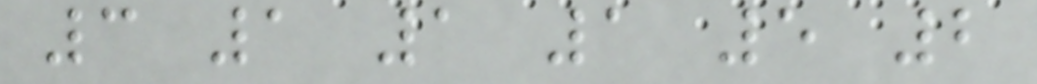3 1 1 1 5 2
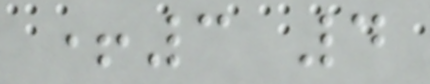+3 4
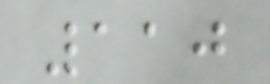110
